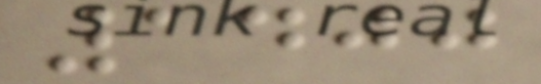1400
